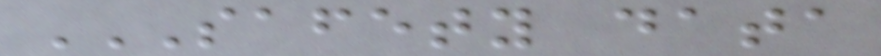SAFETY DATA
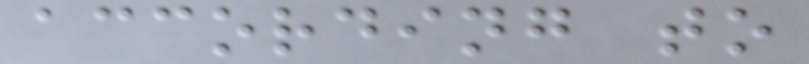according to
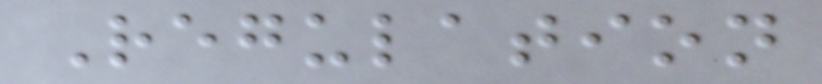Regulation
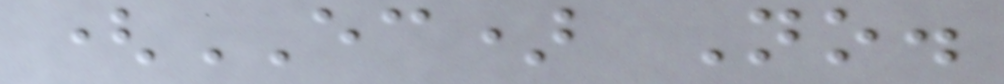(EC) No.
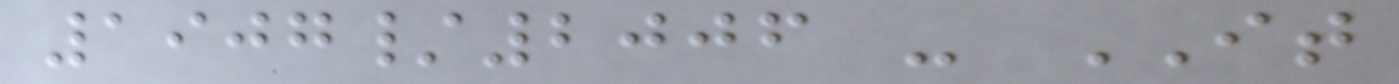1907/2006 - IT
